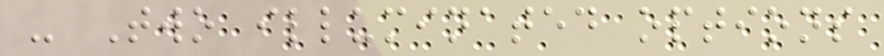- Two illuminated options
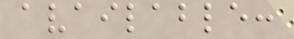available:
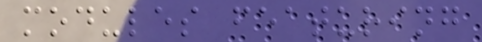modules featuring
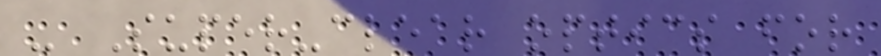- Super-clear optics for
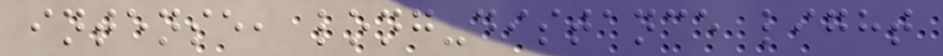intense, long-distance light
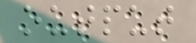output
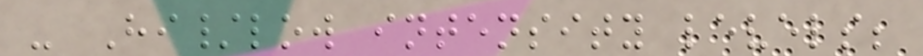- Hi/low intensity levels;
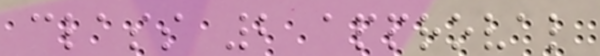class 2 approval
